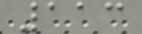113
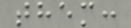them:
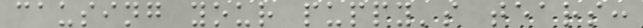causing your puppy's tears:
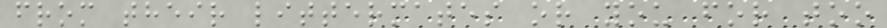from their littermates or you for too
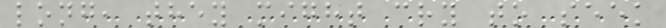long, they might cry to seek
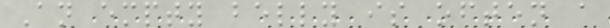An empty belly is often a
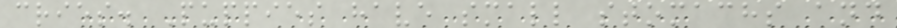cries. Puppies have small stomachs and
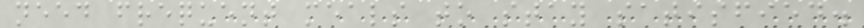need frequent meals to stay satisfied.
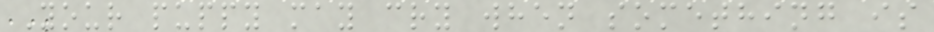Your puppy may cry when something is
